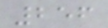256
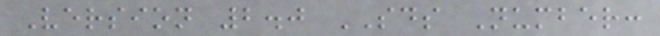Version 2.0 SDS Number:
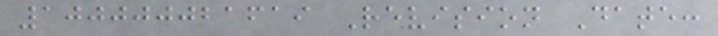100000021619 Revision Date:
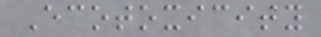Ecotoxicity
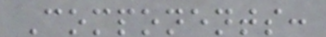Components:
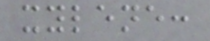xylene:
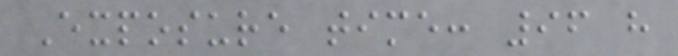Exposure time: 96 h
